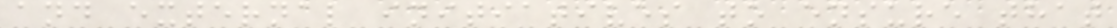and external initiatives to ensure that
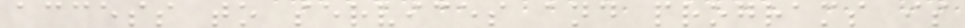access to services and programs is
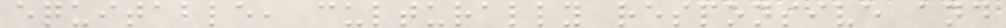equitable, culturally responsive and
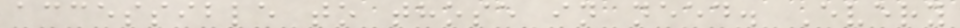accessible to those in need. Every
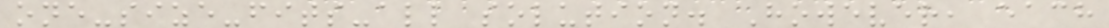one-size-fits-all solution. However, each
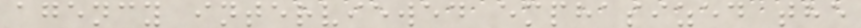agency interviewed emphasized the
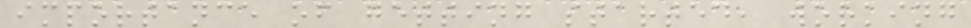importance of getting started, working
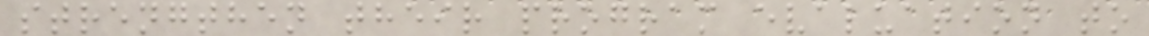strengthen their program evaluation to
